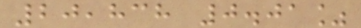20,838 0.01%
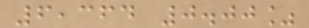6,364 0.00%
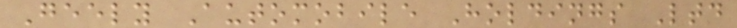Geely Automobile Holdings Ltd
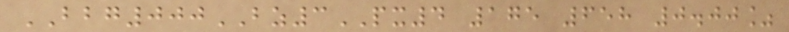BBG000BZ3PX4 175 658 0.00%
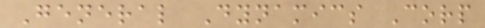General Dynamics Corp
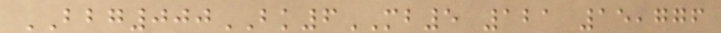BBG000BK6MB5 121 15,776
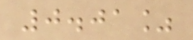0.01%
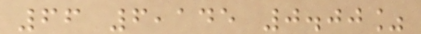66 6,145 0.00%
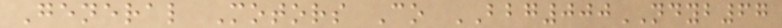General Motors Co BBG000NDYB67
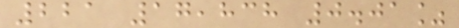221 17,838 0.01%
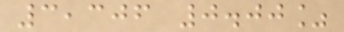3,306 0.00%
